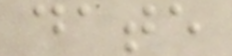date
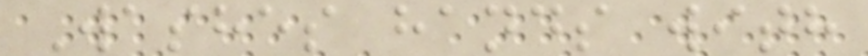Washes hands with
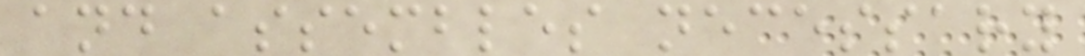and assembles necessary
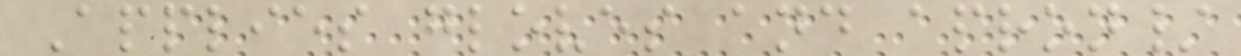Applies gloves and apron/
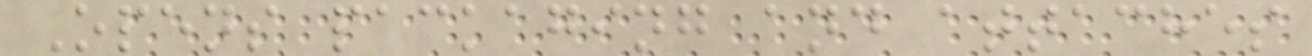Opens packaging and attaches
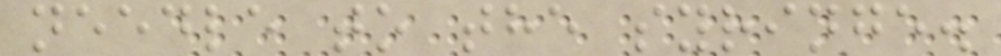needle to the syringe.
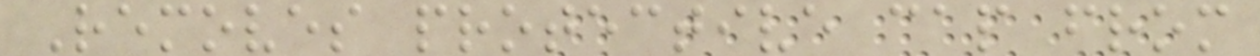Removes protective cap from
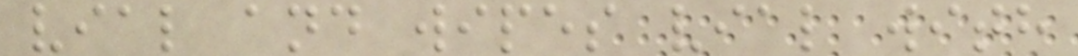vial and wipes vial with
